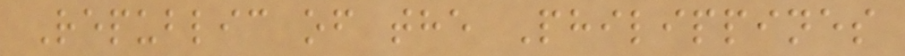Republic of the Philippines
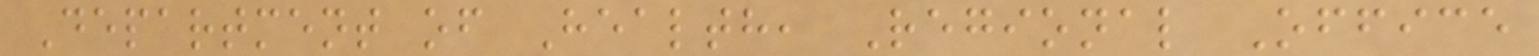Department of Health, Regional Office
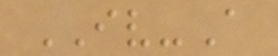IV-A
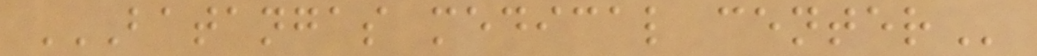BATANGAS MEDICAL CENTER
